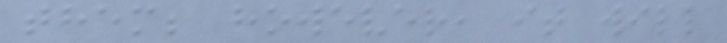them; however, it will
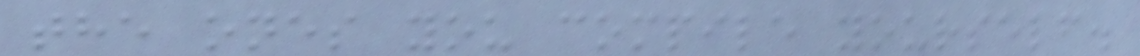the ones you compile yourself.
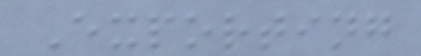Exporting
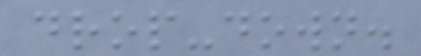drop-down.
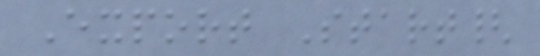Export Start{
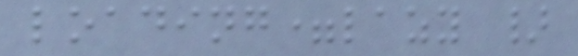loading=lazy }
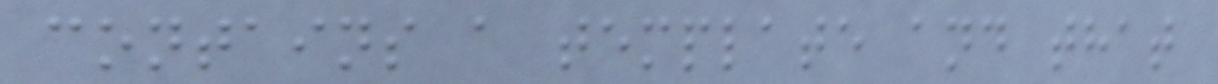contains a template and that
